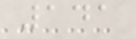141
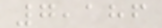7,186
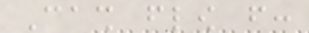Cash flow from:
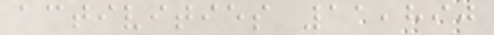activities 11,890
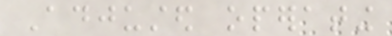Adjusted operating
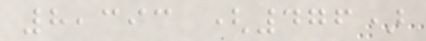8,393 (476)
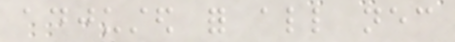adjusted for all necessary
